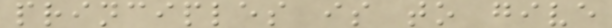principles is to give
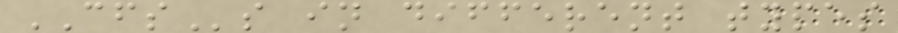CFSs in different types
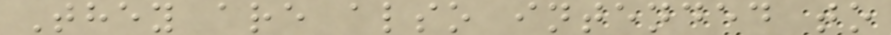They are also intended to
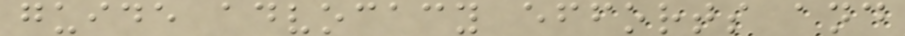guide advocacy efforts and
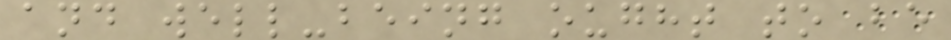and well-being ought to be
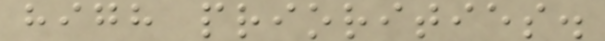high priorities.
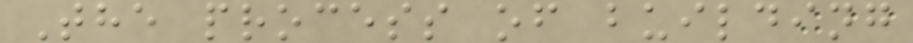The process of building
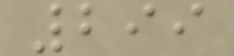299
